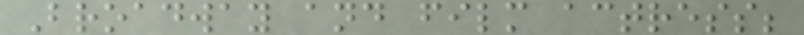Broadway and film actress;
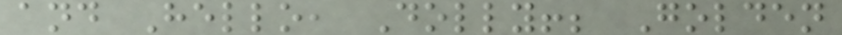and Hello, Dolly!; Golden
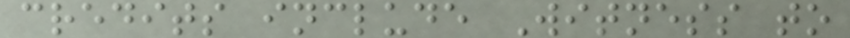credits include Witness to
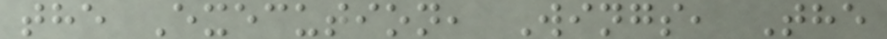the Execution, Wings, The
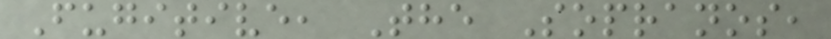Fugitive, The Sopranos,
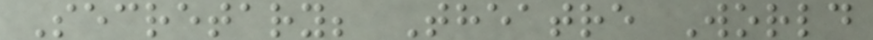Secretary; Theatre World
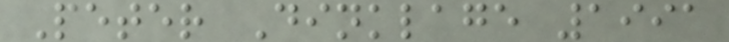Peter Dinklage 1991
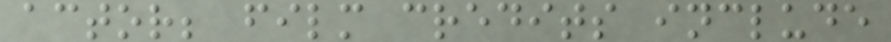actor; film credits include
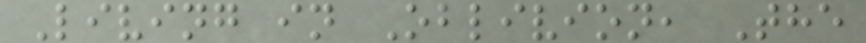Living in Oblivion, The
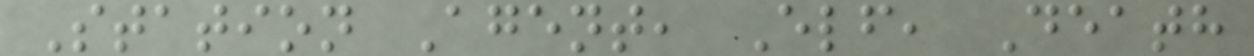Station Agent, Elf, Death
